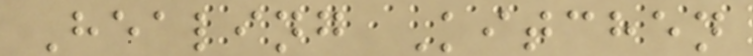Healing Kitchen
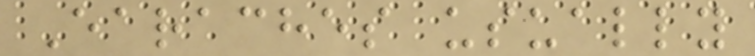Earaches usually
